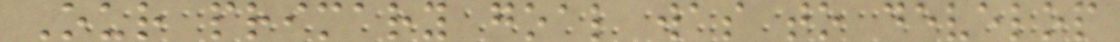Our primary goal was to develop
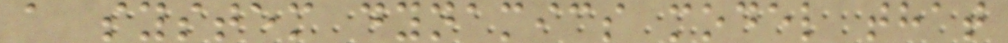a system dynamics model that
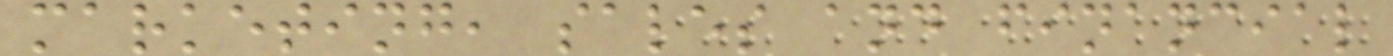marketing, sales and financial
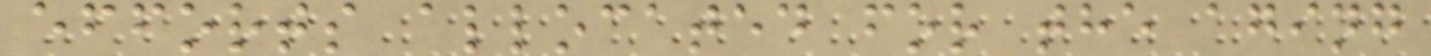efforts allocated for the aging
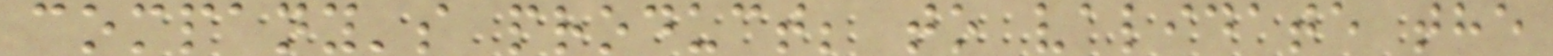company's product; to validate the
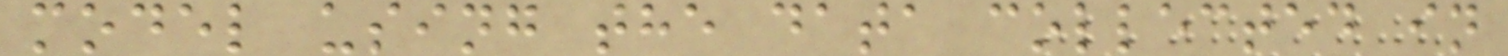model using the data collected in
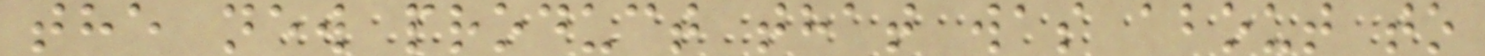the new product that was about to
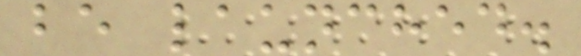be launched.
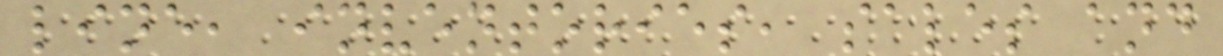line, inventories, sales and
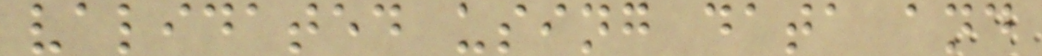validated using data and
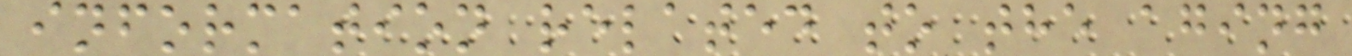information related to the aging
